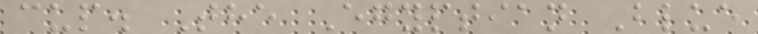cup. The Egyptian Blue
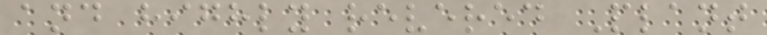and highly revered Plant
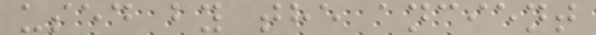used by the ancient
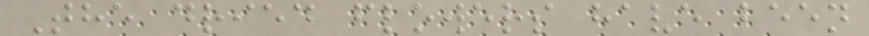The dried flowers have been
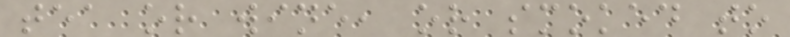tea or wine, or smoked to
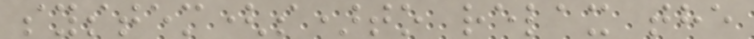system(s)to relax the
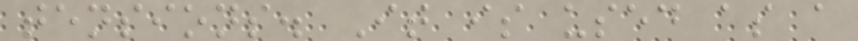tensions. It is used as a
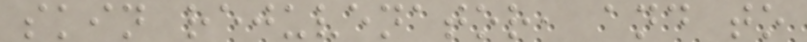skin rejuvenator, and to
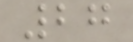27
